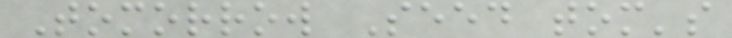Tomorrow Seed tom's
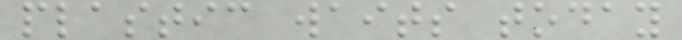plastic waits today
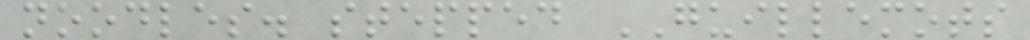noodles. stepped GUILLEMOTS
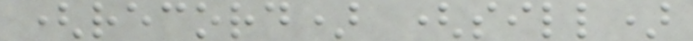(record) (sill)
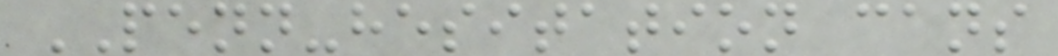PENN-hesitation cans
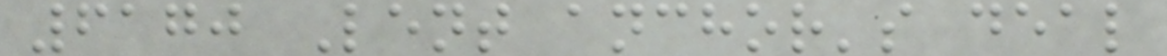6170 Lent anchor's deal
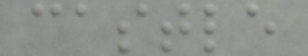castle
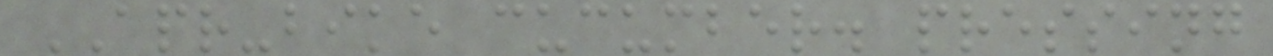APR-bike cucumber. pressing
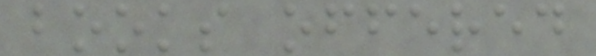books offered
